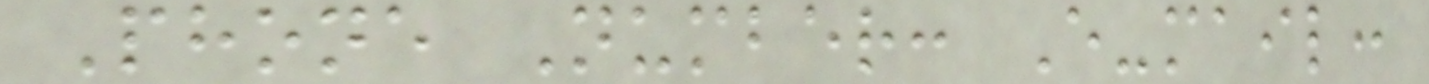Phone Number: E-mail:
